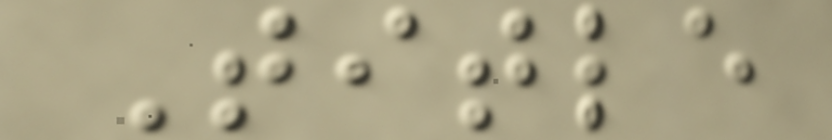Title
